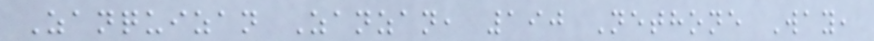Zanquizan Zanzan, 190 Nethone Way,
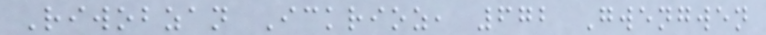Riwobzan Ickrioz, 672 Gwengwen
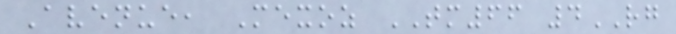Avenue, Mexoz TM66 4RG
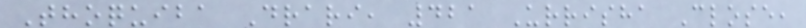Thoquiba Drari, 421 Urrisha Close,
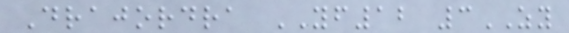Drajordra YF12 3ZY
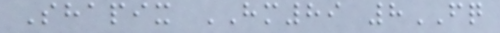Shapix HM89 8FQ
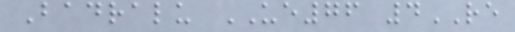Badralu UE76 4RE
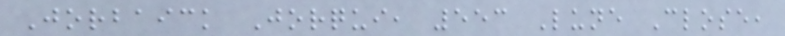Jorbaick Jorqui, 553 Lune Close,
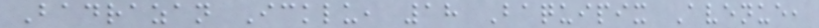Badrazan Icklu, 18 Baquipix Avenue,
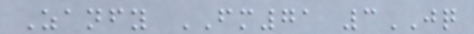Zanfy FM71 3JQ
